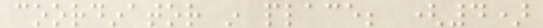coordinator in place; (4)
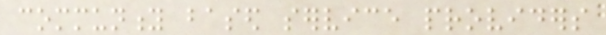community based service providers
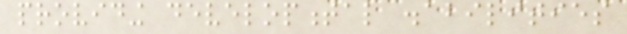providing developmental disabilities
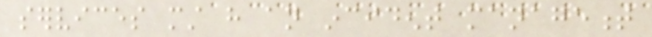services must have an incident management
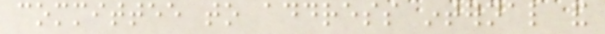committee to address internal and
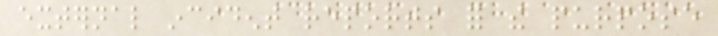external incident reports for the purpose
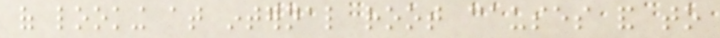of looking at internal root causes and to
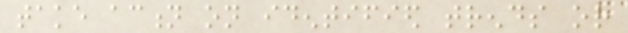take action on identified trends or
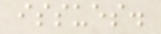issues.
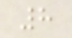8
